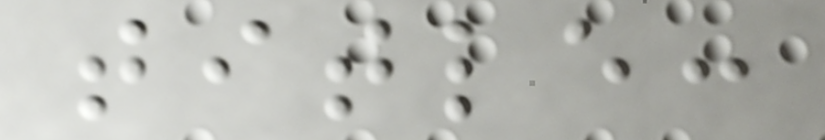title:
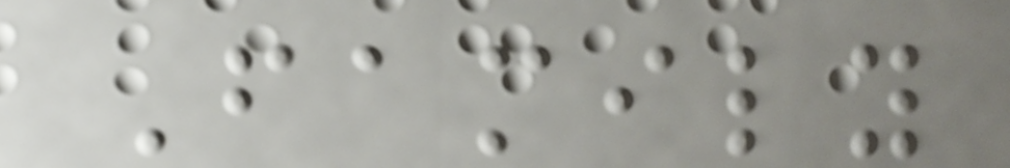Family
